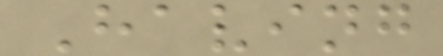Having
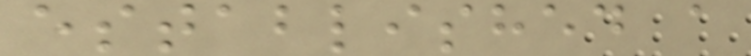established a
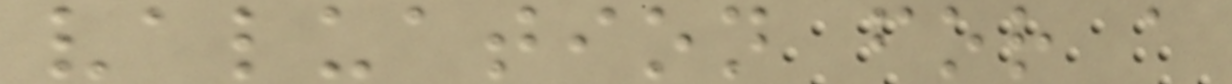valuation for a
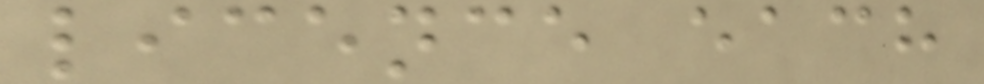licence each
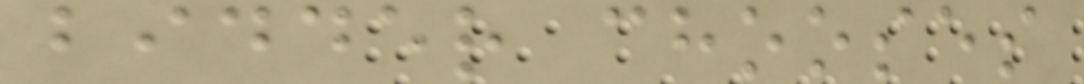bidder chooses
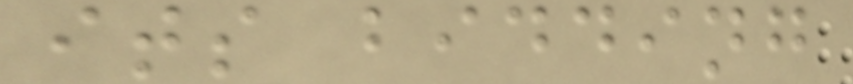its bidding
